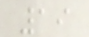19
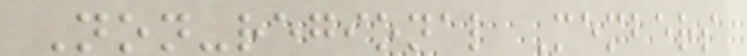Non-regional Members
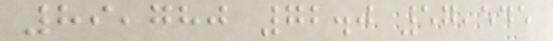89,780 72.0 57,545
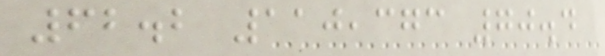62.2 110,373 70.4
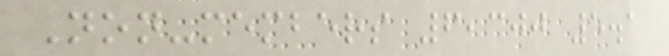Non-members 6,300 5.1
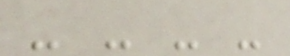- - - -
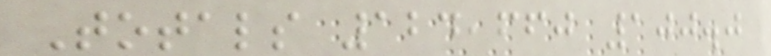Totals 124,660 100.0
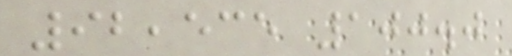92,535 100.0
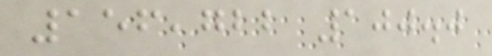156,722 100.0
